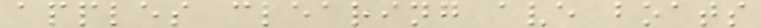apples clearing ave boats
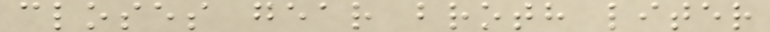closes gear broth liter
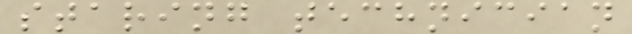staring technician
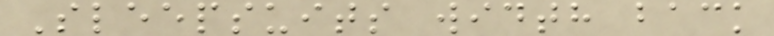Sleepsuits width back
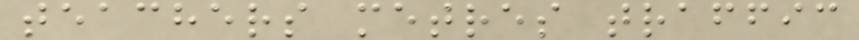teachers metres traffic
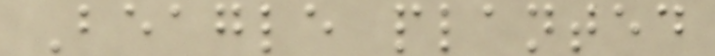Beagle planted
